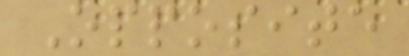Opposite
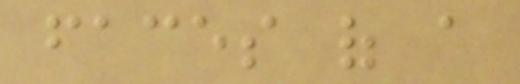faces of a
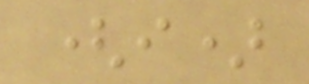(i)
